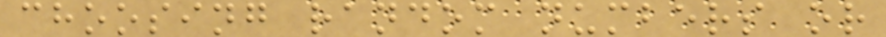choosing random numbers or
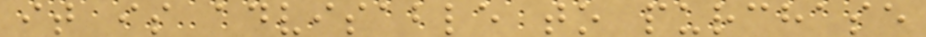it is advisable to purchase
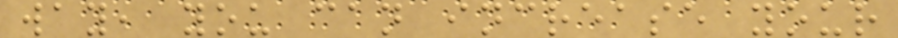way, you can increase your
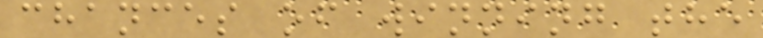chances of winning the
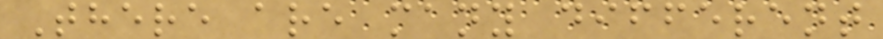There are many different
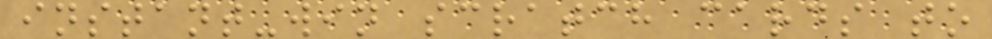instant-win scratch cards to
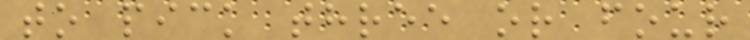to pick three or four
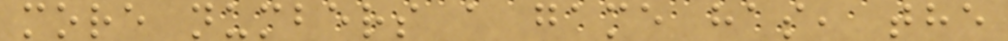more numbers a game has, the
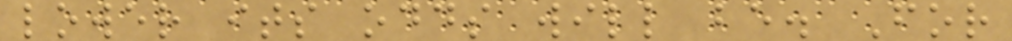lower its odds will be. For
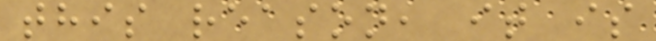this reason, it is
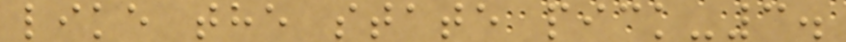like the state pick-3.
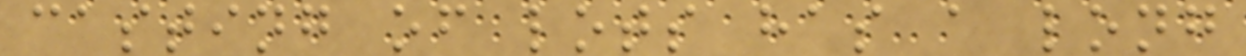casting of lots has a long
